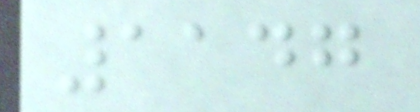1147
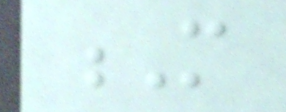M
